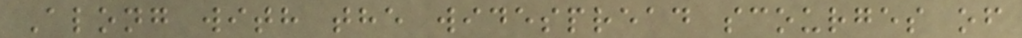Along with the widespread scourges of
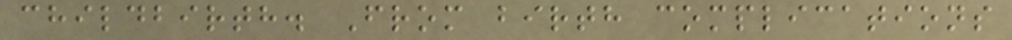childbirth. From birth complications
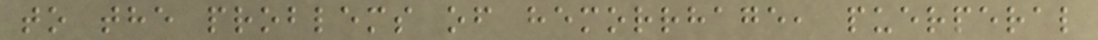to the problems of hemorrhage, puerperal
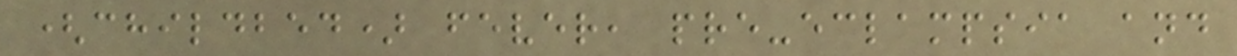(childbed) fever, pre-eclampsia and
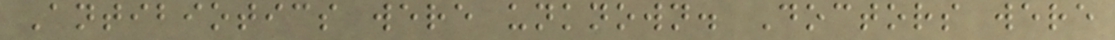Antibiotics were unknown. Doctors were
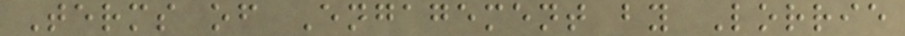Terms of Engagement by Lorrie
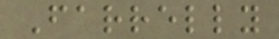Farrelly
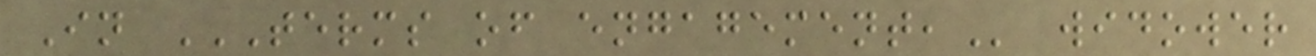In TERMS OF ENGAGEMENT, widower
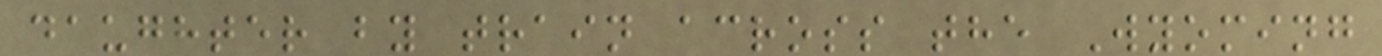daughter by train across the Wyoming
